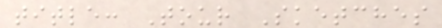title: Tour Sketches
